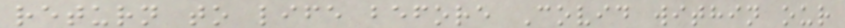return to life before Covid within our
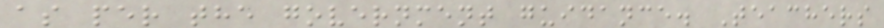as per the government guidance. Teachers
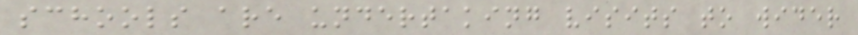schools are undertaking visits to wider
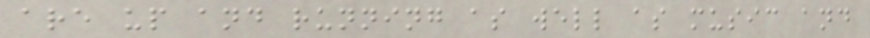are up and running as well as music and
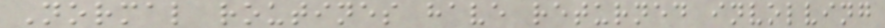Normal routines have returned involving
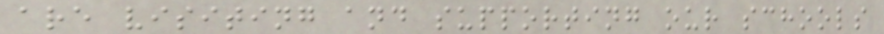are visiting and supporting our schools
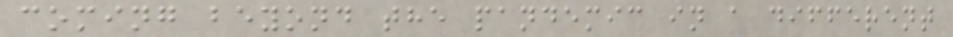coming beyond the pandemic in a different
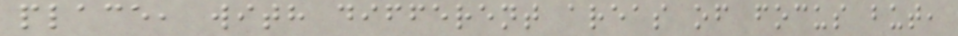place, with different areas of focus but,
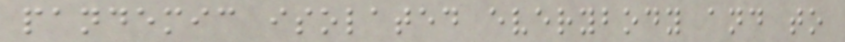pandemic isolated everybody and to
